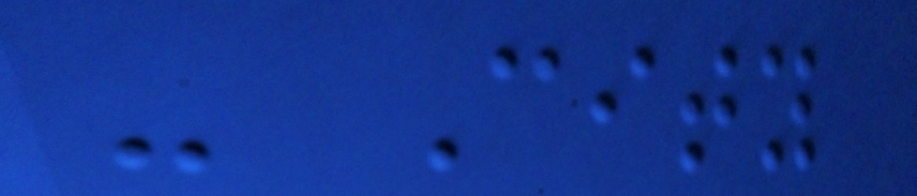- City
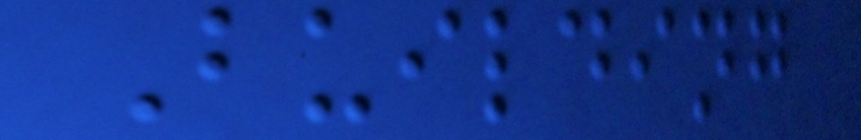Building
